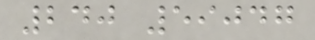240 59047
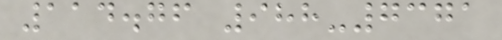114.76 988-7371
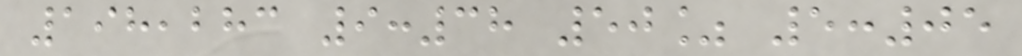198,283 9:38 50% 5:05
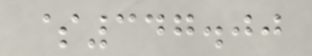$347.00
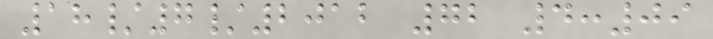18/7/2012 72 4:09
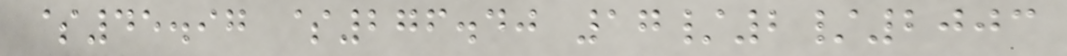$45.97 $276.40 17/2/2003
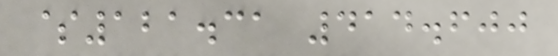$121.31 414.600
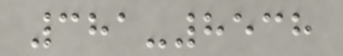381-8538
